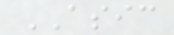ASIC
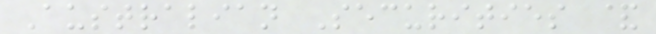Australian Securities &
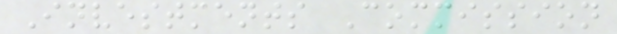Investments Commission
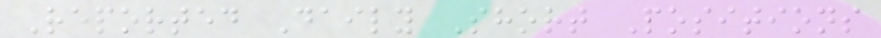Reported Daily Short Positions
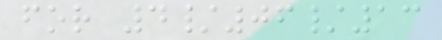for 4/06/13
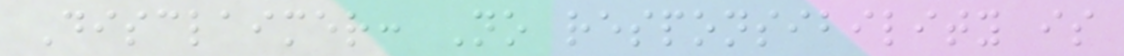Disclaimer: No responsibility is
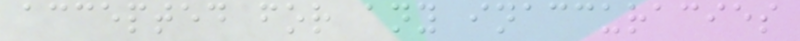accepted for any inaccuracies
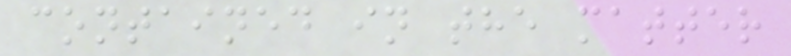contained in the matter
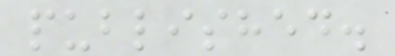published.
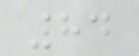84
